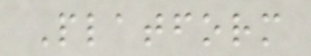Platform
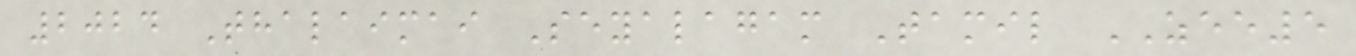2024 Thalaimai Seyalagam Tamil ZEE5
